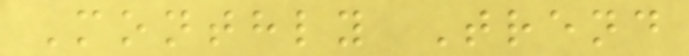Monthly Trend
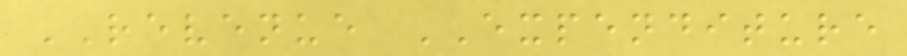REVENUE EXPENDITURE
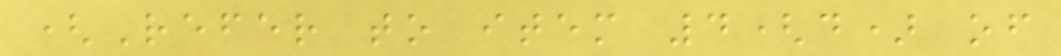(Refer to item 4(d) of
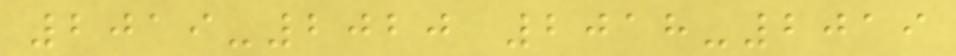2019-2020 2018-2019
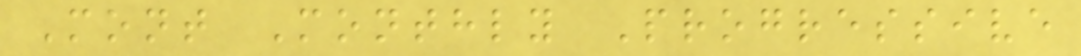Mont Monthly Progressive
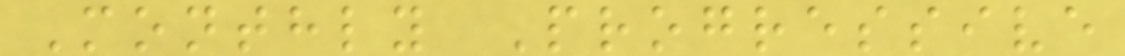Monthly Progressive
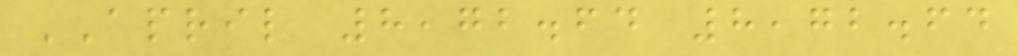APRIL 8,72.64 8,72.64
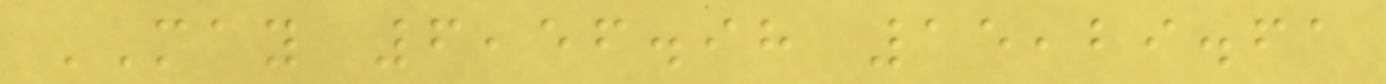MAY 6,56.98 15,29.61
